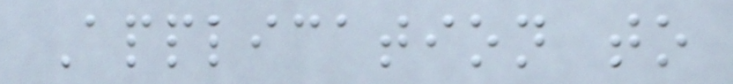Application to
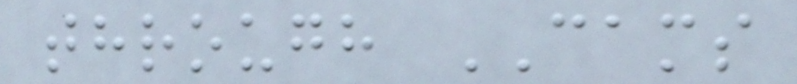through CAMS
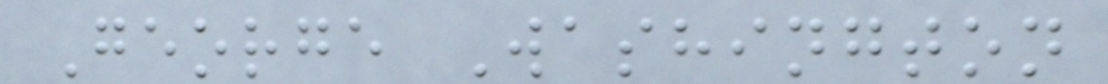George Washington
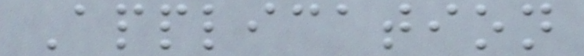Application
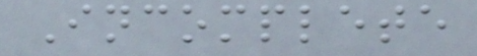Incomplete
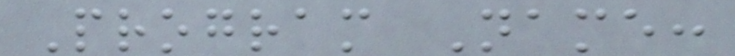Program Name:
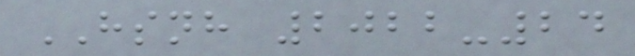HSNH 2022-24
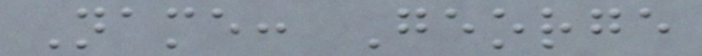Name: George
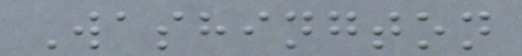Washington
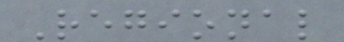Regional
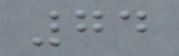74
